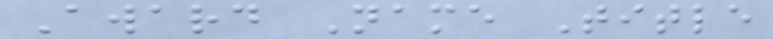Award Name Title
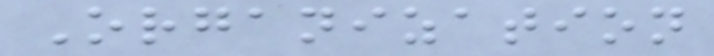Organization
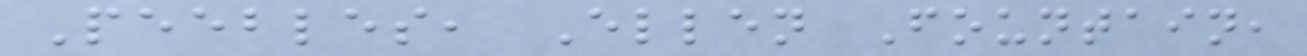Peebles, Ellen Fountain,
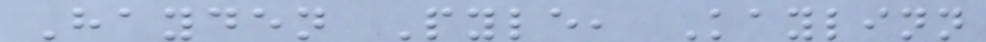Hayden Pyle, Kaylinn
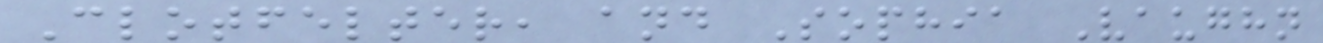Clotfelter, and Sophia Vaughn
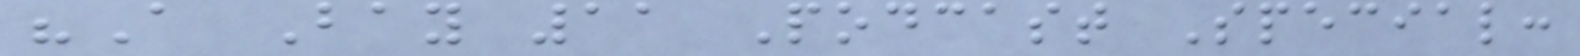"A Bay 11 Podcast Special:
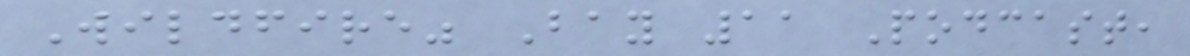Wildfire" Bay 11 Podcast,
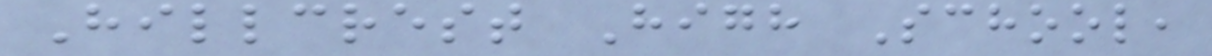Hillcrest High School,
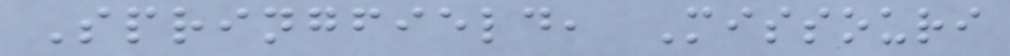Springfield, Missouri
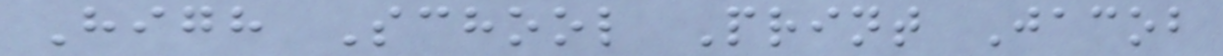High School Print Jacob
